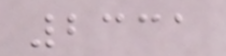2331
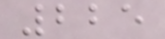225
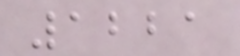1221
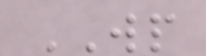WP
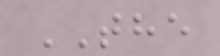THE
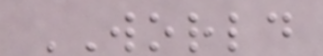WORLD
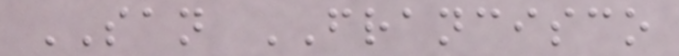SAN FRANCISCO
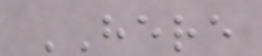HERE
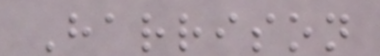Harrison
